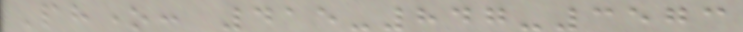Phone: 415-847-3573
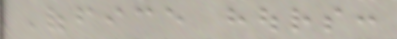Office hours:
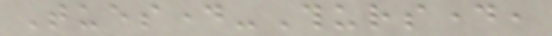Tuesday-Thursday,
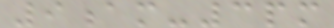9am-3pm
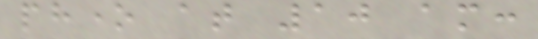phone at 10 am:
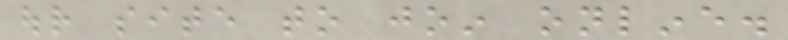our site to join online.
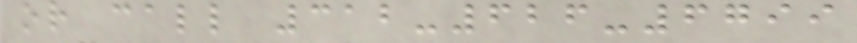or call 312-626-6799
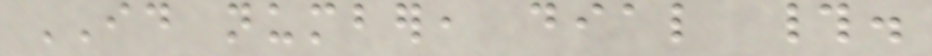ID number, dial #.
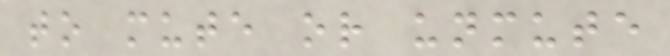to mute or unmute
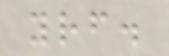yourself.
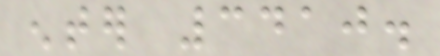enter 3410.
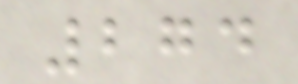274
